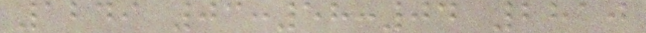1249 03:58:04 2810
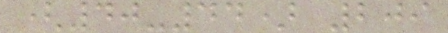(40-44) 209
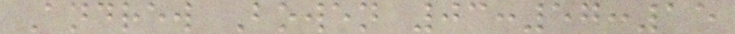Andrew Bowen 03:57:15
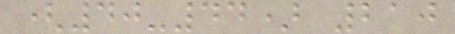(40-44) 210
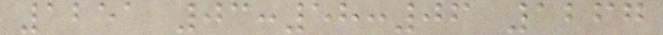1251 03:58:06 1267
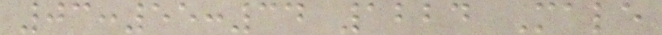03:55:34 1224 Male
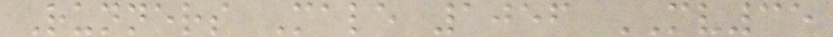Runners Male 1056 MV35
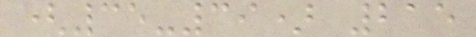(35-39) 215
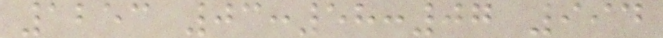1253 03:58:07 994
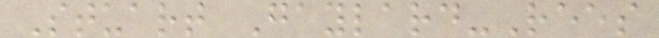Stuart Gaylard-Rees
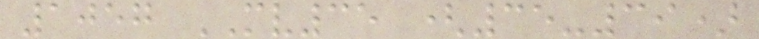1057 MV35 (35-39)
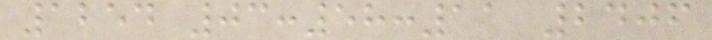1254 03:58:11 2406
